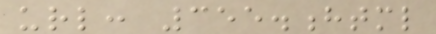url: 355.html
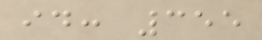id: 355
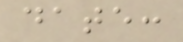date:
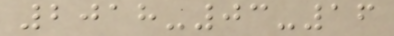2018-03-16
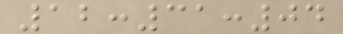12:31:04
